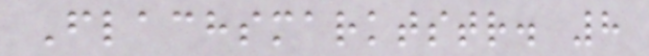Flachsmarktstr. 8
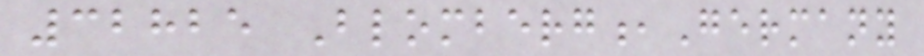32825 Blomberg,Germany
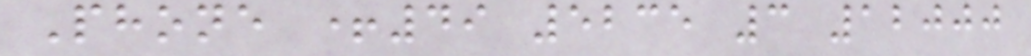Phone +49 5235 3 12000
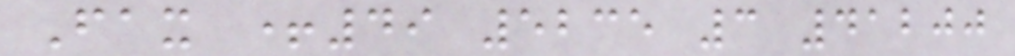Fax +49 5235 3 41200
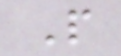P
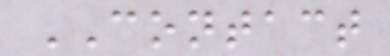CONTACT
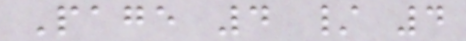Page 4 / 4
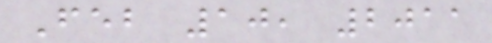Feb 10, 2011
